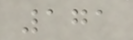171
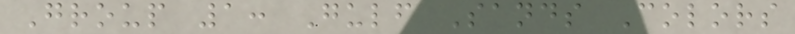Group 1: Gulf Sands Colors
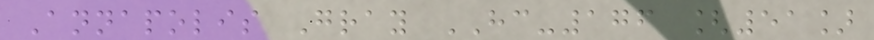Annapolis Gray HC-176 [51]
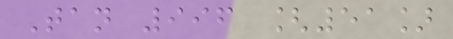Tan 996 [51]
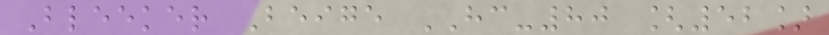Bleeker Beige HC-80 [52]
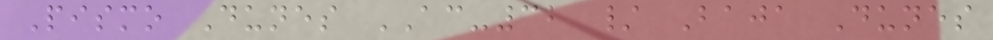Pismo Dunes AC-32 / Baja Dunes
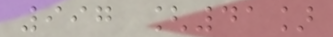997 [41]
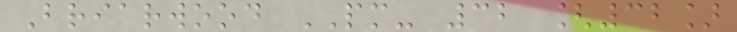Briarwood PM- 32 [32]
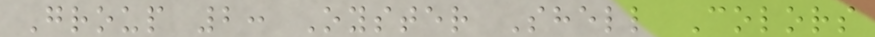Group 2: Oyster Shell Colors
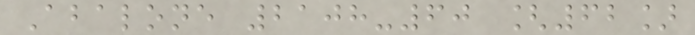Abalone 2108-60 [62]
